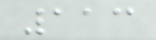113
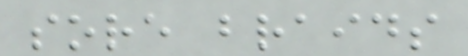sore braids
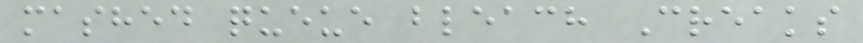mashed queue bleach Creaks
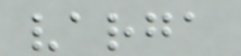varga
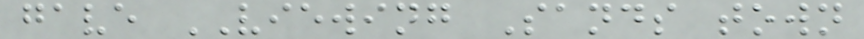gave VIEWING Sands town
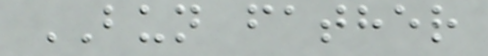BUN father
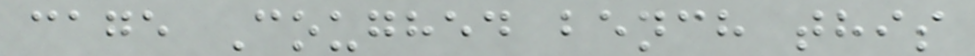cage Coughed bench this
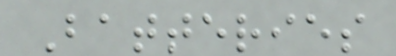Batteries
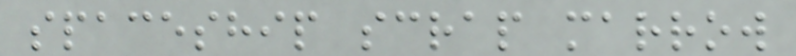spaceship scrap marrow
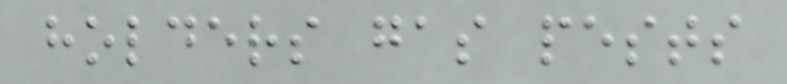holders gas pests
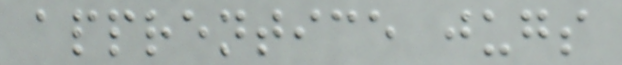apprentice jugs
